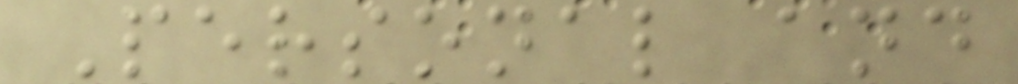Personal and
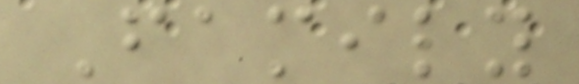Family
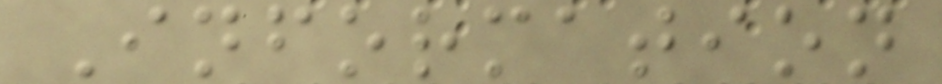Information
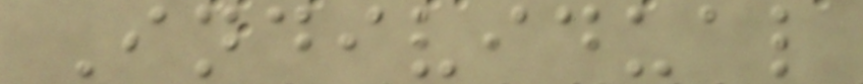Individual
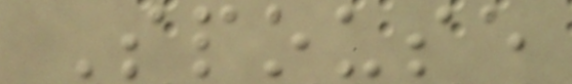Spouse
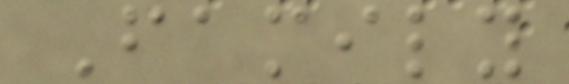Family
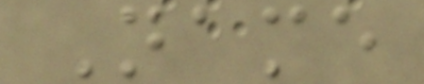Name
